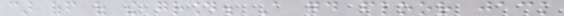car off of the ground. A good floor jack
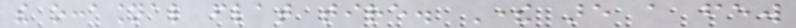the occasional flat tire. There are a few
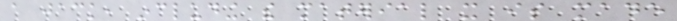a jack, including the material it is made
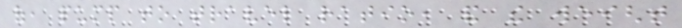of, pump to travel ratio, and the weight
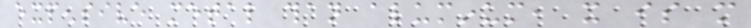expensive metal than aluminum, it is more
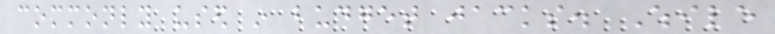commonly used in budget jacks. While
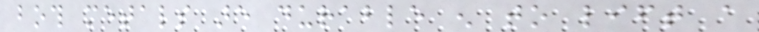both metals are durable enough to lift a
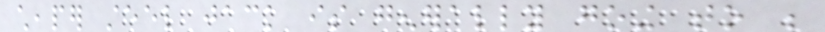cheaper steel jack is generally going to be
